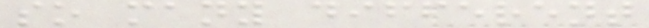so many different
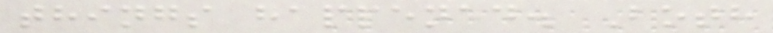things happened. Both
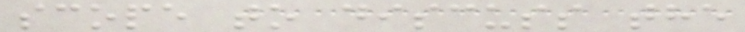scope to discuss the
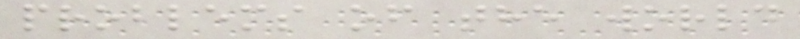problems of the world
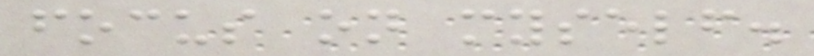focus on myself.
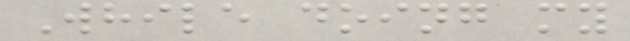While doing my
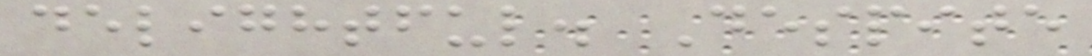delightful. Despite
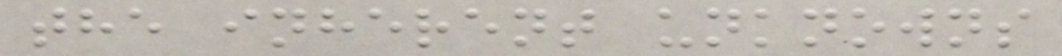the inherent unknowns
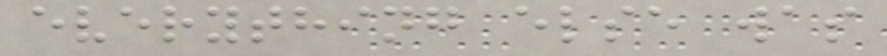everything else was
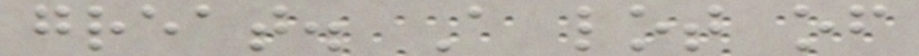great. A lot of
